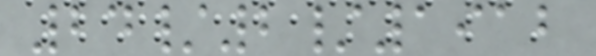24/2/1912
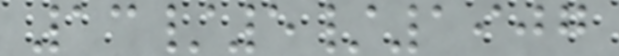13/5/1907
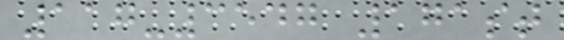117-3547 171st
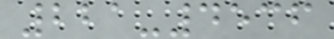221-4536
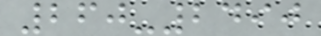260-2490
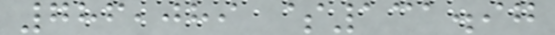786,089 $131.97
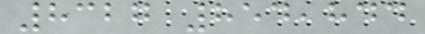8327 854,844
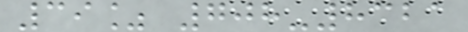39% 708-8321
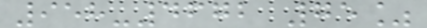958-4672 75%
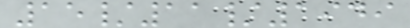15/11/1949
